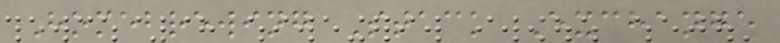Homebrewing Stack Exchange
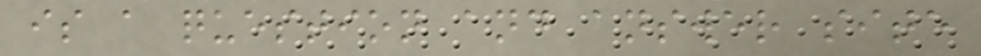is a question and answer site
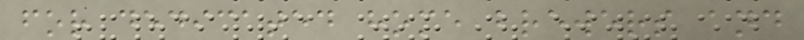for dedicated home brewers and
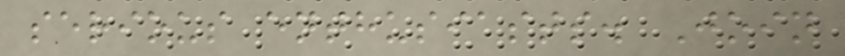serious enthusiasts. Join
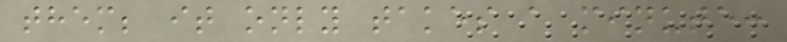them; it only takes a minute:
